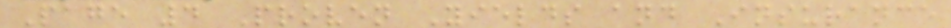Page 4 Proven Yields and Insurance
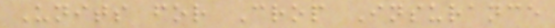Units for Crop Insurance
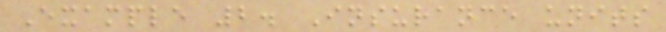Example 2. Insurance units
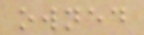owned
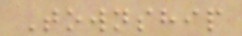Township
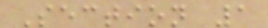Section 1
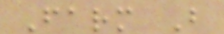Farm B
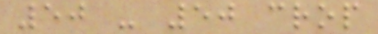50 - 50 crop
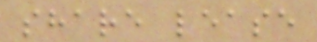share lease
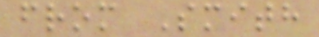from Smith
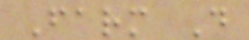Farm D
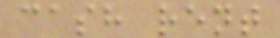cash rent
